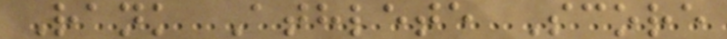Rank Athlete Score
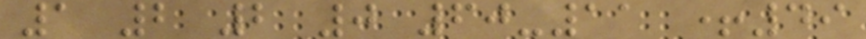1 2 2 0 60-11 +49
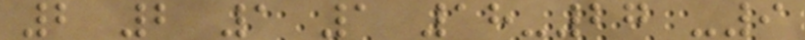2 2 1 1 18-27 -9
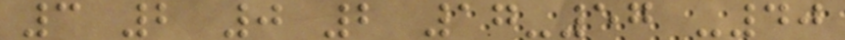3 2 0 2 17-57 -40
